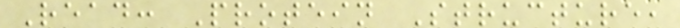Read: Protein Structure,
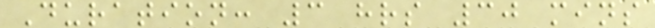Duration: 3 hrs 30 mins
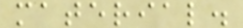material.
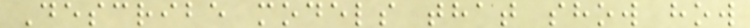Describe models that show how
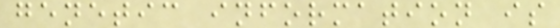genetic information is
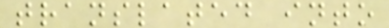translated into
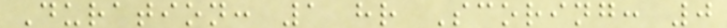Duration: 1 hr Scoring: 0
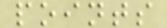points
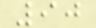90
